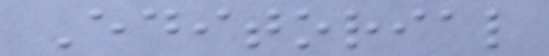Editorial
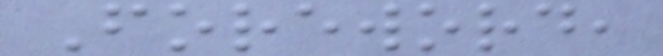Foreword,
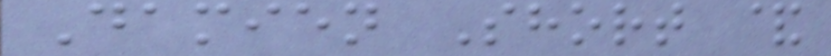Damien Short &
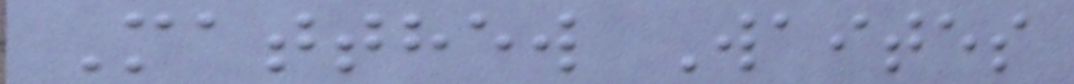Matthew Waites
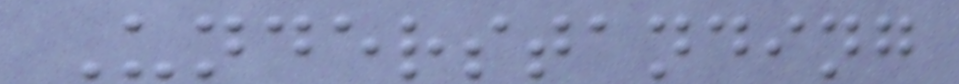Understanding
